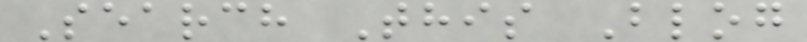Search This Blog
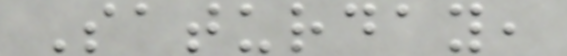Saturday,
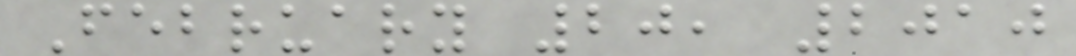February 20, 2010
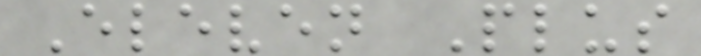Eleven Plus
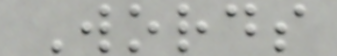Words
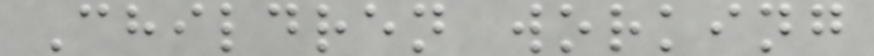Children working
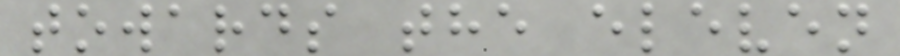towards the eleven
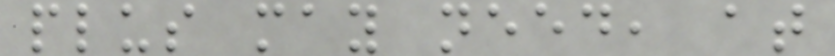plus may need, at
